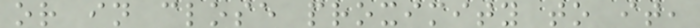or in close proximity to it,
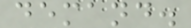demand.
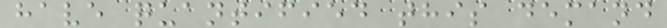have quantified this demand
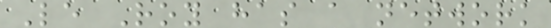Le Roy has a network
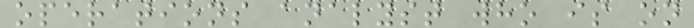operations analyst who is on
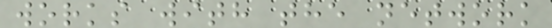works with the network
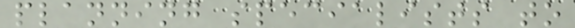planning specialists to
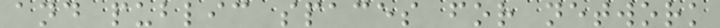and public spaces for network
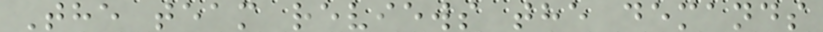The team reviews the demands
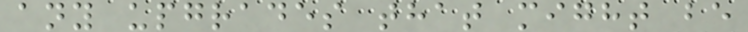any upgrades that might be
